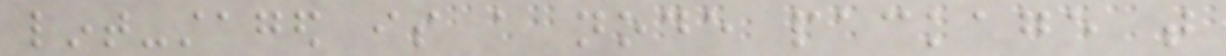lint-staged is a node package that
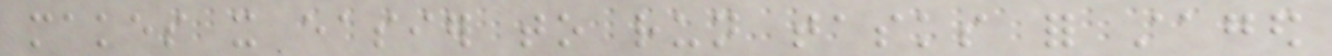makes it easier to run tasks for staged
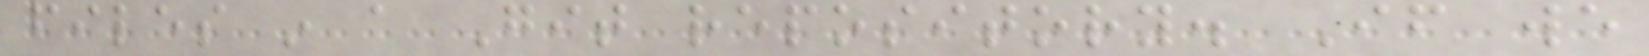files in a Git repository. If we
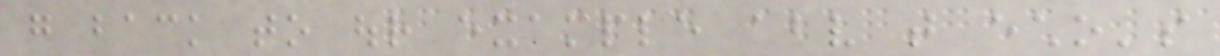go back to our example above that echo's
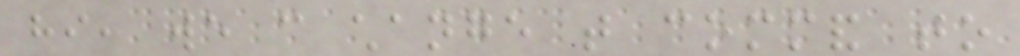hi, we can change that command to
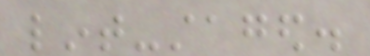lint-staged.
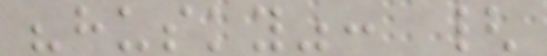"husky": {
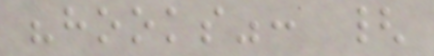"hooks": {
